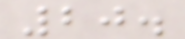20.
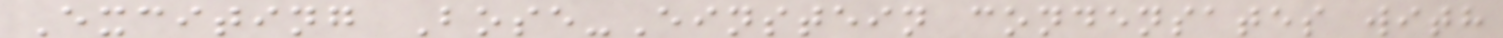Exciting Bose-Einstein condensates with
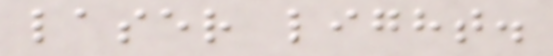laser light.
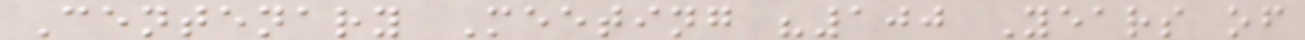Centenary Meeting "100 Years of
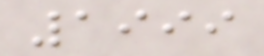1999
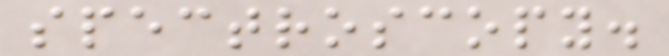spectroscopy.
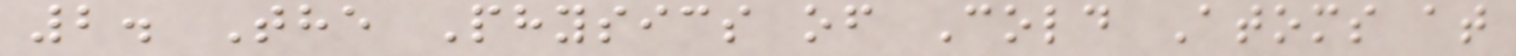2. The Physics of Cold Atoms at
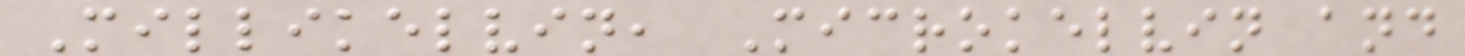Millikelvin, Microkelvin and
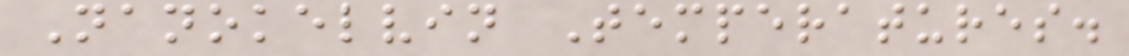Nanokelvin Temperatures.
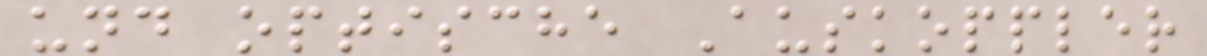und optische Auskoppler
